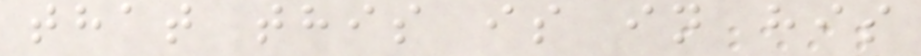that this is in his
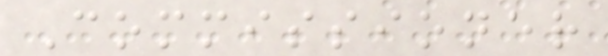Commissioner
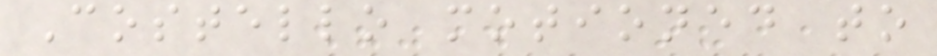Costello motioned to
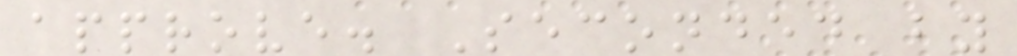approve. Seconded by
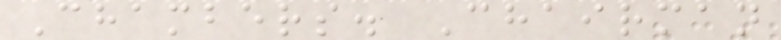Chambers. Chairman
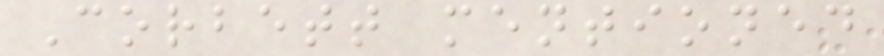Corbett mentioned
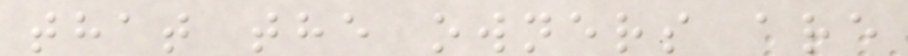that the owners are
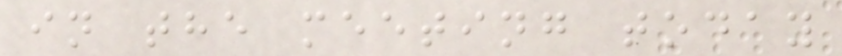in the meeting today
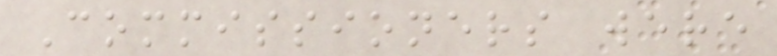Commissioners were
